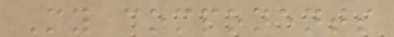My components
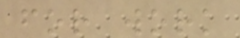for work
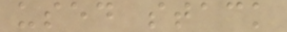used stack
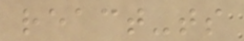react-ts
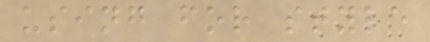using for style
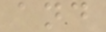and
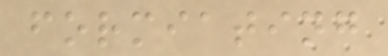formiating
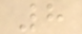8
